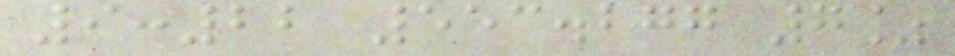9:22 553.277 7%
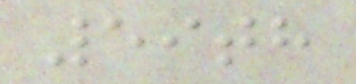59th
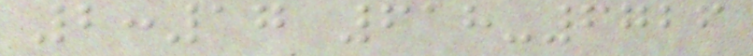2:17 618-6726
